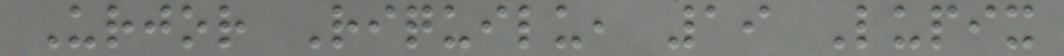Urjor Riquilu, 19 Lupix
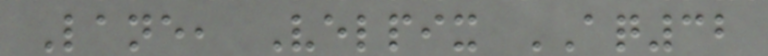Lane, Velpix AQ32
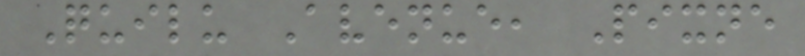Quilu Avenue, Pixne
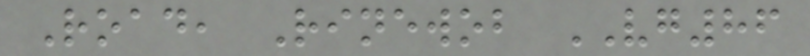Road, Rinewob VG86
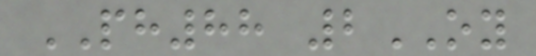PH88 2OY
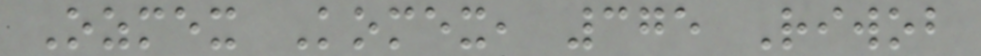Ozmex Komex, 375 Riwob
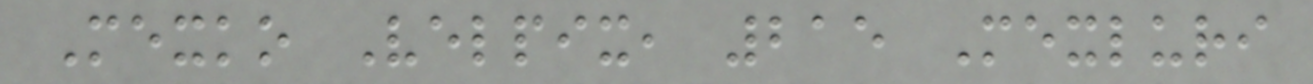Mexko Velpix, 215 Mexluri
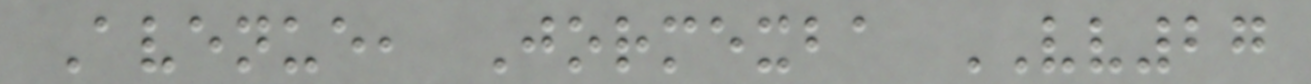Avenue, Jormexba VV27
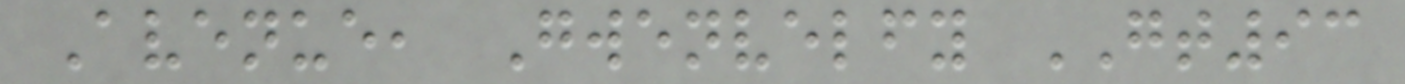Avenue, Gwenvelfy GT93
